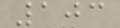103
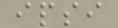ipsi
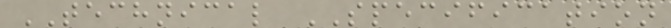TECHNICAL SPECIFICATION
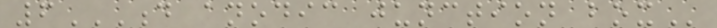6D ANODIC JUNCTION BOX
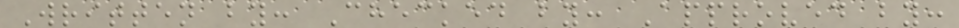Written by: Checked by: Approved by:
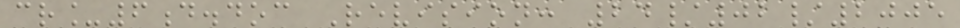cr_6d.doc Revision: 24/02/2005
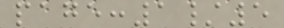page:1/5
